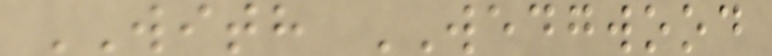WITH WEDGWOOD
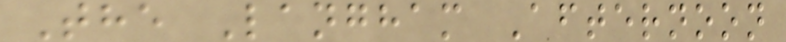The Langham Afternoon
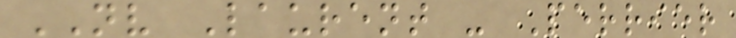NV Laurent - Perrier
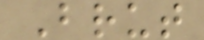Brut
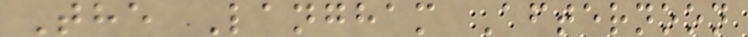The Langham Afternoon
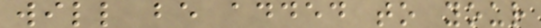will be added to your
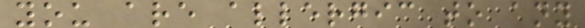you are allergic to any
